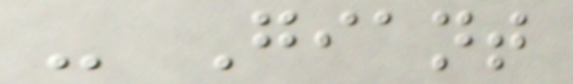- Giant
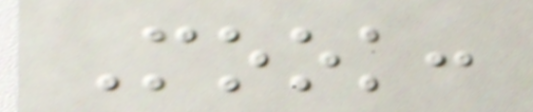Mook:
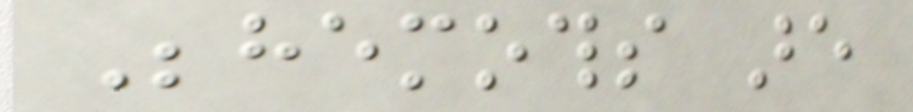Behemoths are
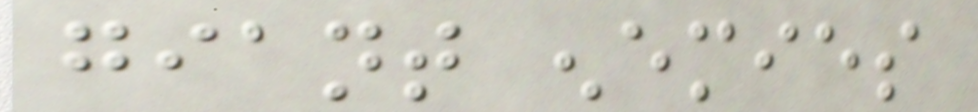giant enemies
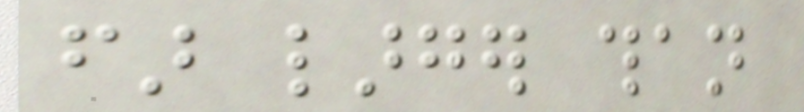far larger than
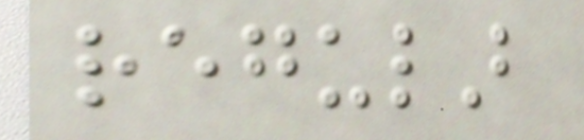regular
